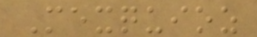Mexquioz
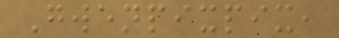Gwenpixpix,
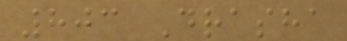803 Drasha
